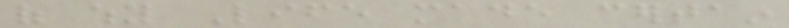of why Life made certain
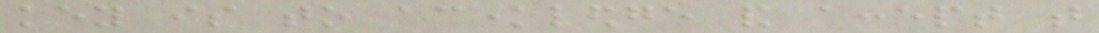key is to acknowledge and accept that
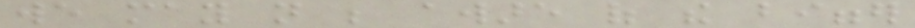we may not be aware of the bigger
